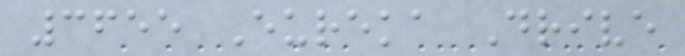3655 Eureka Drive
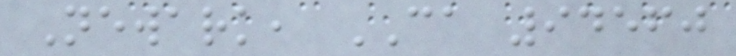Newark, CA 94560
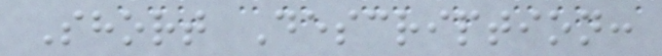Short Description:
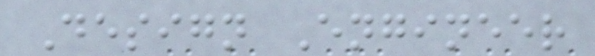Design Engineer
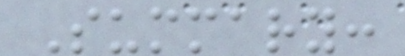Summary:
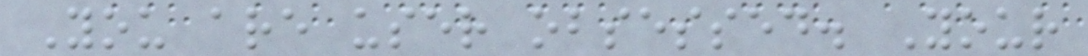You are user obsessed. Your
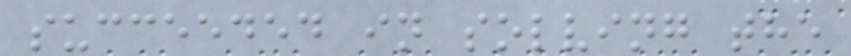succeeded in solving the
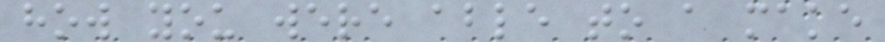how you were able to a make
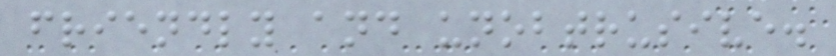friendly and unobtrusive.
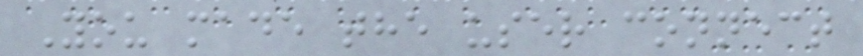You made the user connect
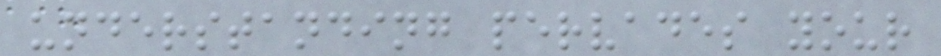understanding pervades your
